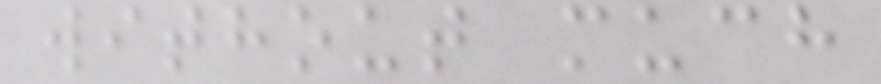without much
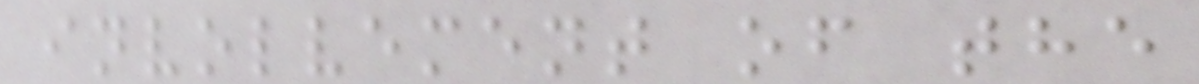involvement of the
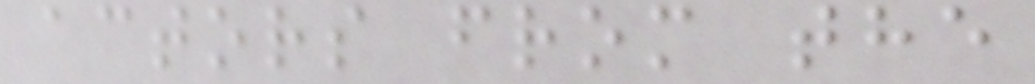actors from the
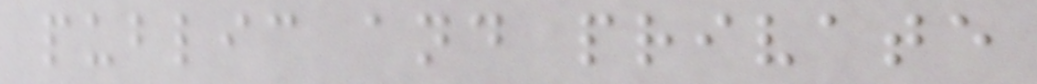public and private
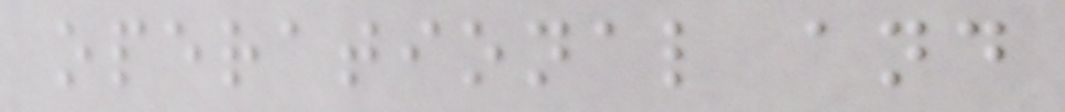operational and
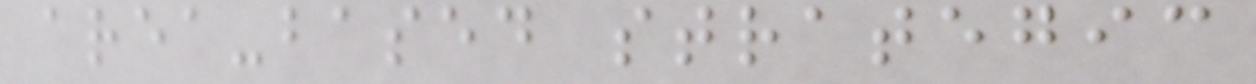area-based strategic
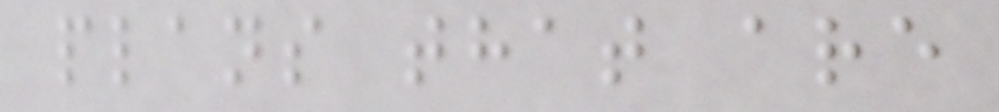plans that are
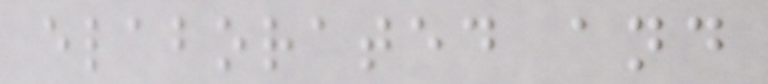elaborated and
